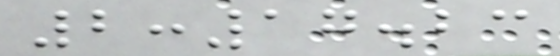2:17.23
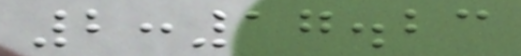2:17.23
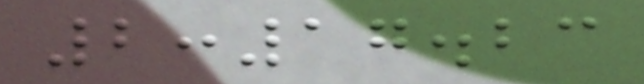2:17.23
